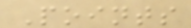Points
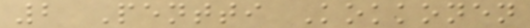2 Pentti Kokkonen
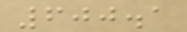600.1
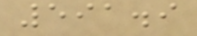591.9
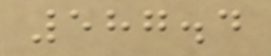587.4
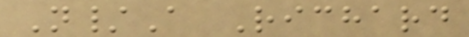N/A Richard
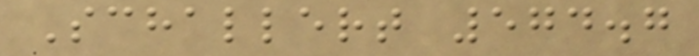Schallert 574.7
